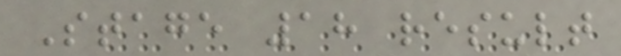Stage 18 result
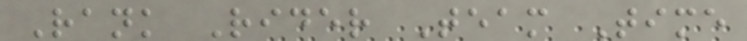Rank Rider Team Time
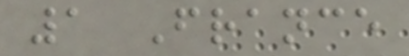1 France
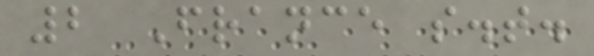2 France s.t.
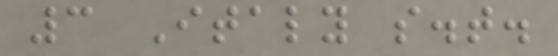3 Italy s.t.
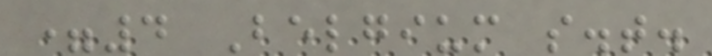=4 Belgium s.t.
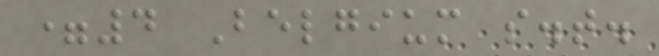=4 Belgium s.t.
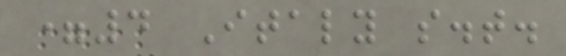=4 Italy s.t.
